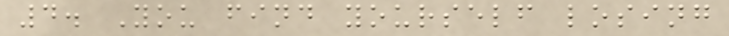4. You find yourself losing
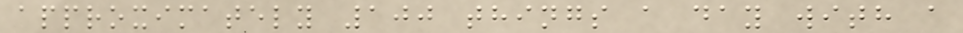approximately 100 things a day with a
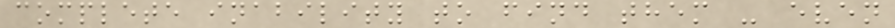complete inability to find them - even
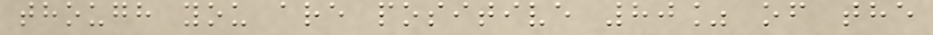though you are positive 80% of the
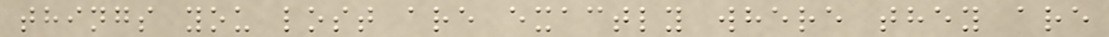things you lost are exactly where they are
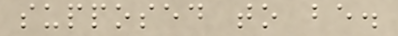supposed to be.
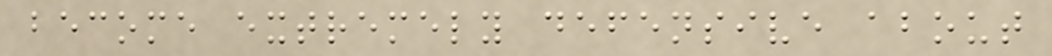become extremely defensive about
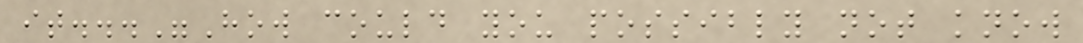it..."How could you possibly not know
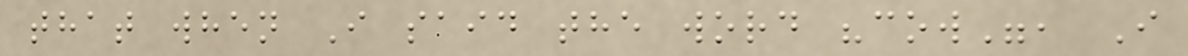that when I said the word "cow", I
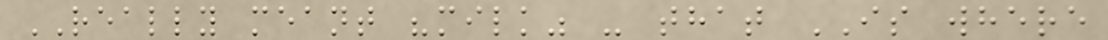REALLY meant "milk" - that IS where
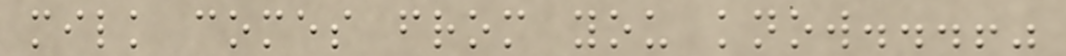milk comes from you know...!"
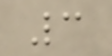3
